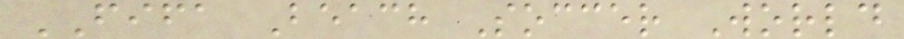FIFA Beach Soccer World
